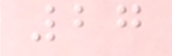27
